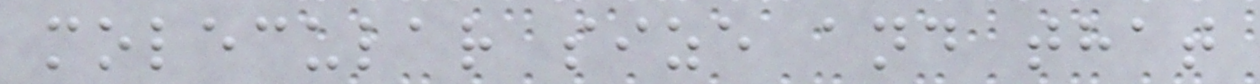molecular size and that
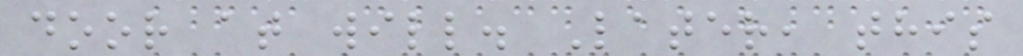door at will. Later, this
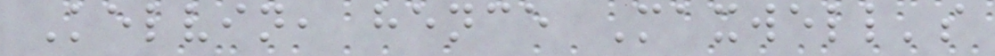Kelvin, hence Maxwell's
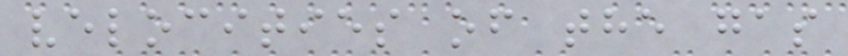velocities of the gas
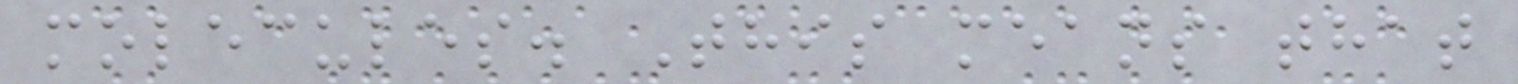molecules. This means that
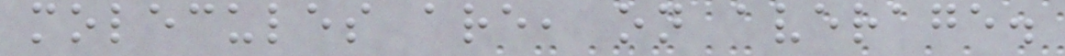molecules are, on average.
